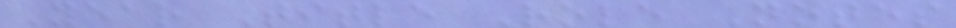Year Title Role Notes
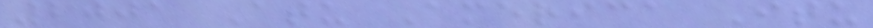2001 Atu America Itu
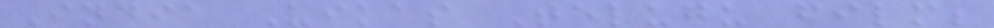India Vikas Telugu film;
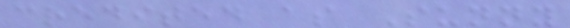credited as Sunny
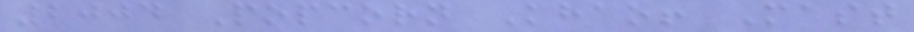2004 Popcorn Khao! Mast
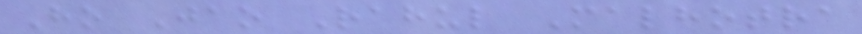Ho Jao Rahul Malhotra
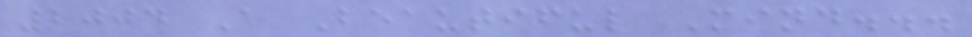2004 A Beautiful Mind...
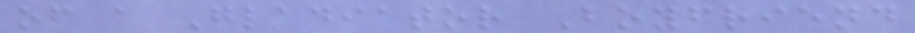of a Gladiator Boyfriend
